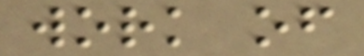work of
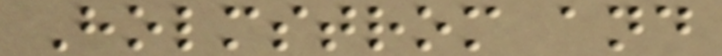Holmstrom and
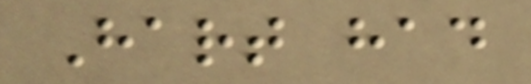Hart had
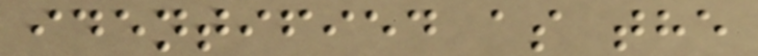identified as the
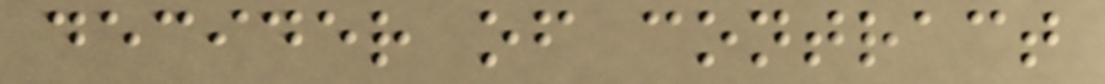decider of contract
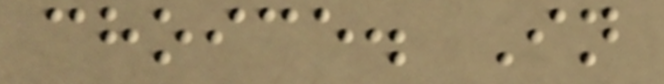choice. In
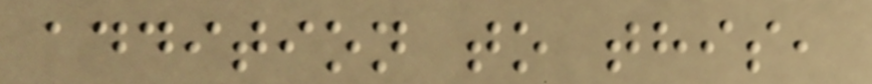addition to this,
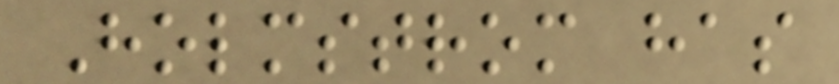Holmstrom has
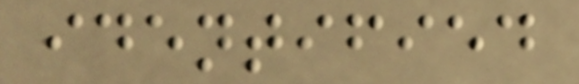identified
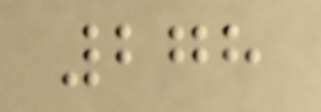278
